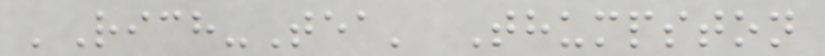'Rich-Tea' Thumpston
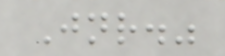Jnr."
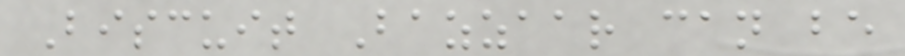Biscuit Bazzaar can be
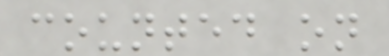counted on
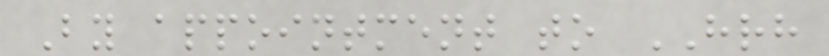By appointment to HRH
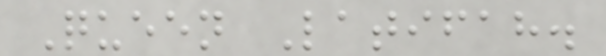Queen Latifah.
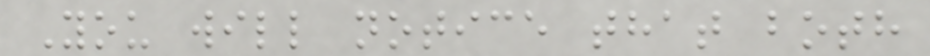You will notice that both
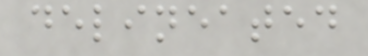delineated
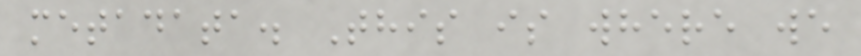metadata. This is where we
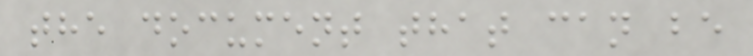the document that can be
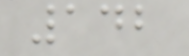142
